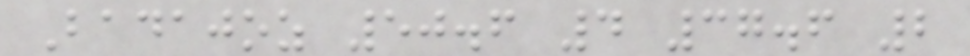Badajoz 50.6 4 37.6 2
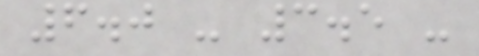6.0 - 3.5 -
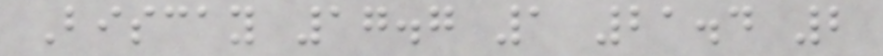Biscay 17.7 1 21.4 2
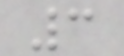3
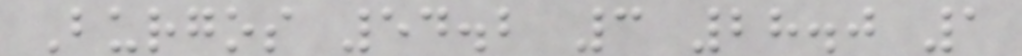Burgos 54.2 3 28.0 1
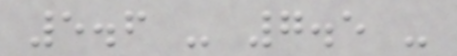5.6 - 7.5 -
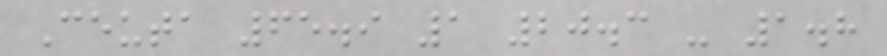Ceuta 65.9 1 20.3 - 1.8
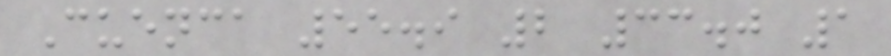Cuenca 55.9 2 33.0 1
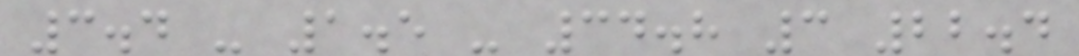3.4 - 1.5 - 34.8 3 22.4
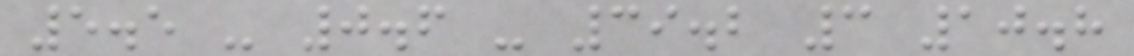5.5 - 0.6 - 39.2 3 10.8
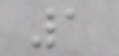1
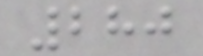280
